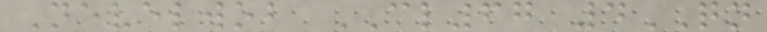Nevelwob CL67 4QN
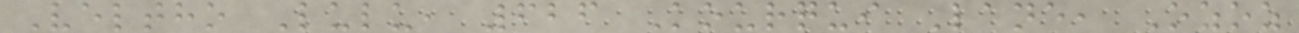Veltho Lulu, 626 Kourqui Lane, Ozoz
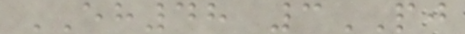EH48 3PJ
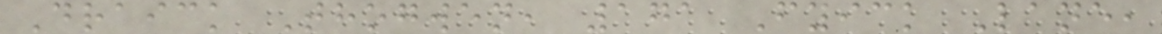Draick Thogwen, 171 Fyick Lane,
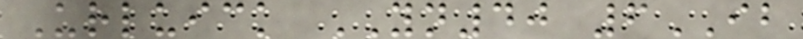Urluick YN40 6IB
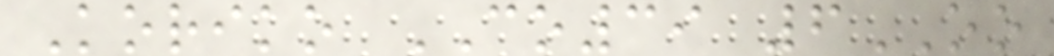Koriko CO39 6OO
